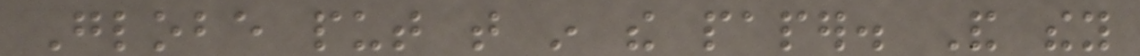Globe put that in the paper. And they
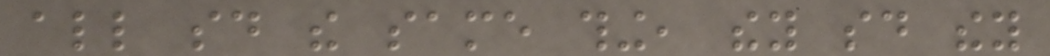all said the same thing, they said they
